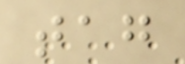tag
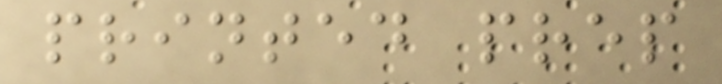printed prep
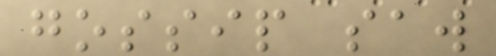gossip saw
